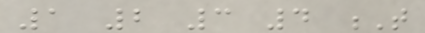1 2 3 4 T
